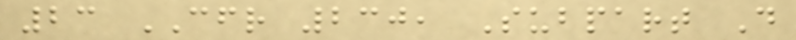23 CFR 230, Subpart D
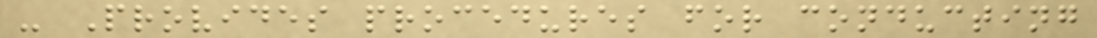- Provides procedures for conducting
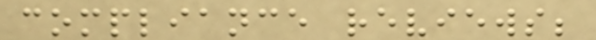compliance reviews;
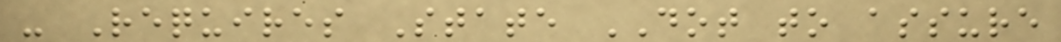- Requires State DOT to assure
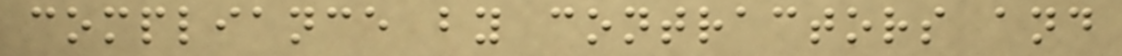compliance by contractors and
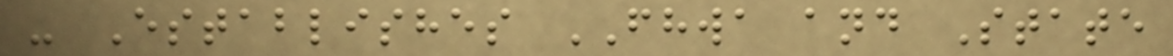- Establishes FHWA and State
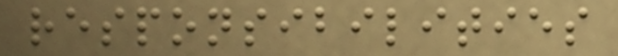responsibilities
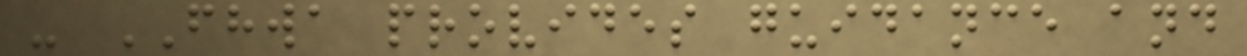- FHWA provides guidance and
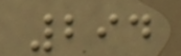294
